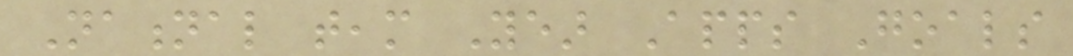National team Year Apps Goals
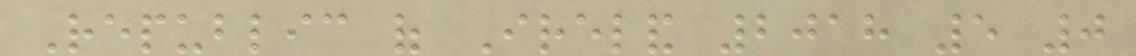Republic of Ireland 2018 5 0
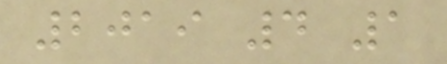2019 4 1
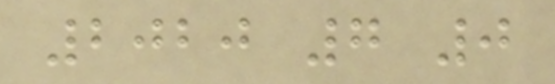2020 7 0
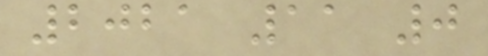2021 11 0
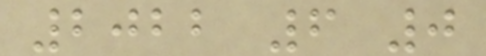2022 6 0
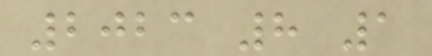2023 8 1
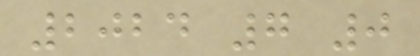2024 7 0
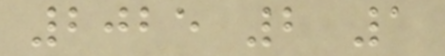2025 2 1
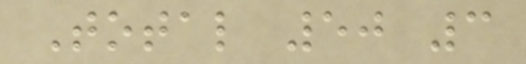Total 50 3
